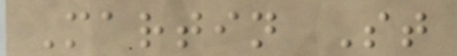Martin St
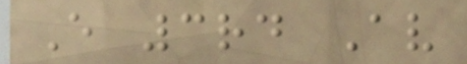E 3rd Av
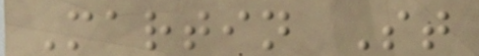Martin St
